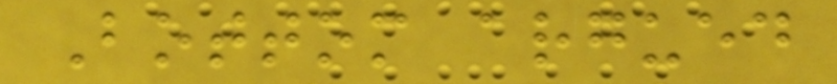Bottom argued
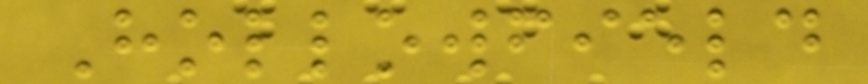Hollowfield
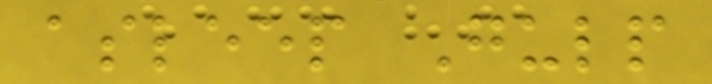asleep Gulp
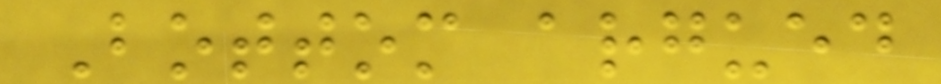Bottom argued
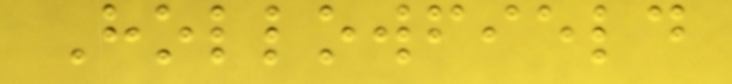Hollowfield
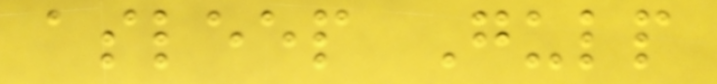asleep Gulp
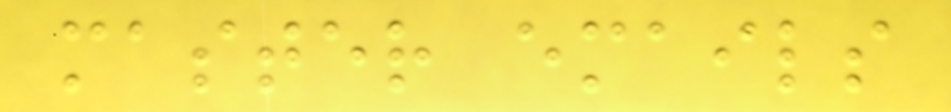master emails
